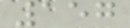157
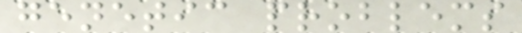genetic problems
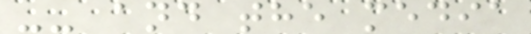-- and the media
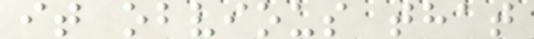it obvious that
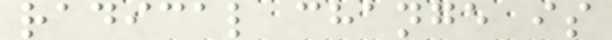radical change is
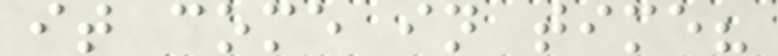it come in time?
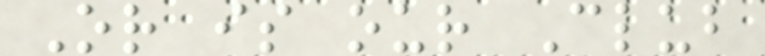Or is our Club
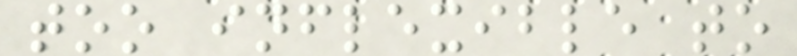too inflexible to
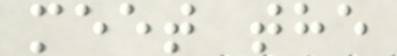meet the
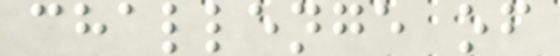challenge of
